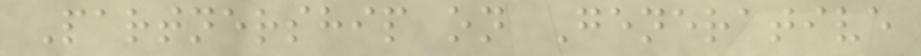Partnership on Generative
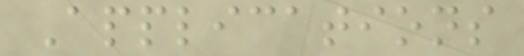Applications
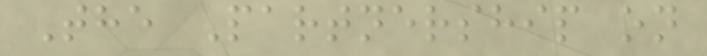The Partnership on
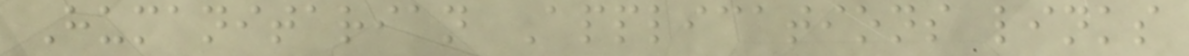Humanitarian Applications links
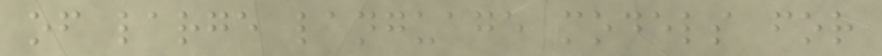of large language models for
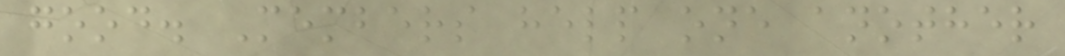good. Members help one another
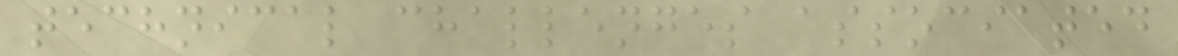technical challenges associated
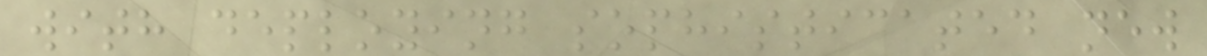with deploying sophisticated new
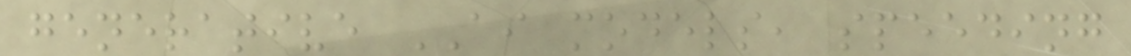generative AI models, speeding
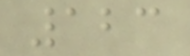123
